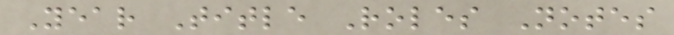Year Title Roles Notes
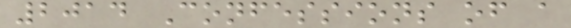2014 Confessions of a
